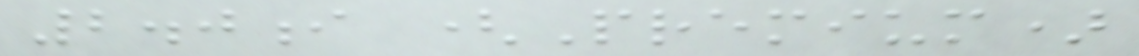2.0i (Premium)
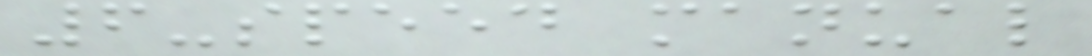6-speed manual
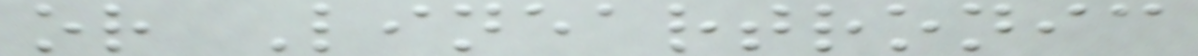or Lineartronic
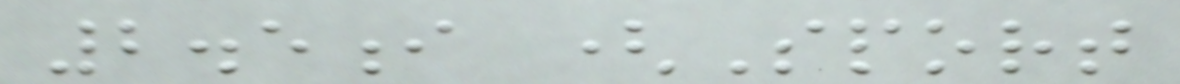2.5i (Sport
